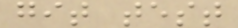git test
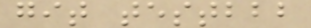git testbbb
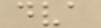dva
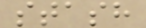stash
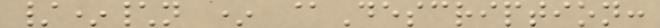/*\n * @Description:
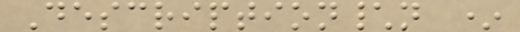Description\n *
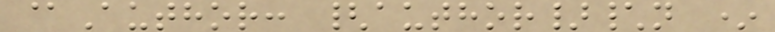@Author: {author}\n *
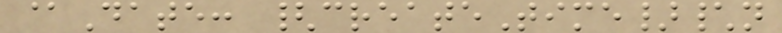@Date: {createTime}\n
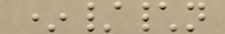*/\n
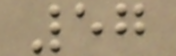57
